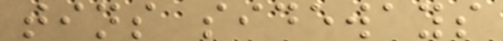tins sideways
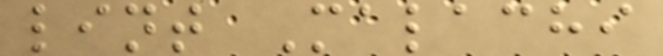lint Malachi
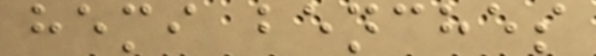hemi benches
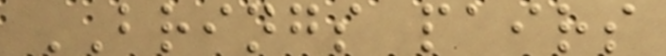BRINGS pairs
